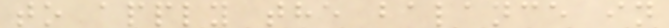to apply the balance in
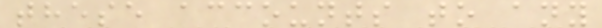these accounts to any
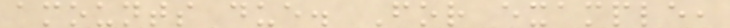amounts due. For example,
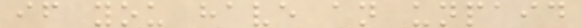if you have an unpaid
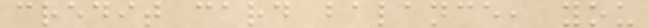credit card balance, you
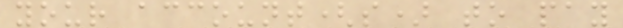your account(s) to pay
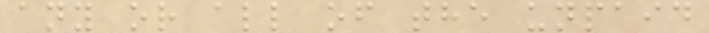any or all of the unpaid
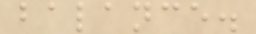balance.
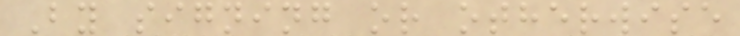By signing or otherwise
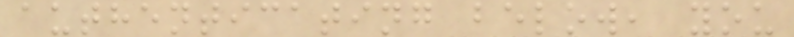authenticating below, you
